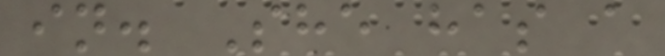in. She has a
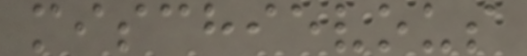mischievous
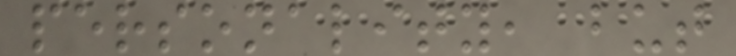personality, but
